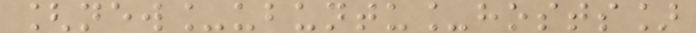[new_ubuntu_hosts]
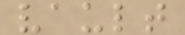vault
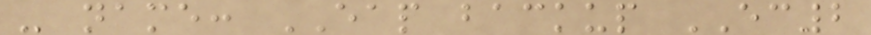- name: EAP backup EC2
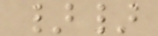}}
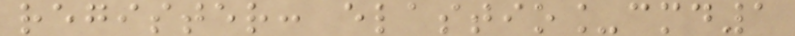register: elastio_cmd1
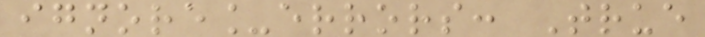ignore_errors: True
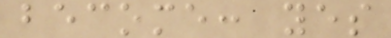become: yes
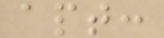apt:
